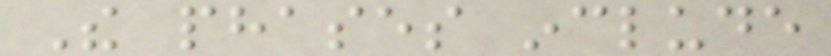The phases include
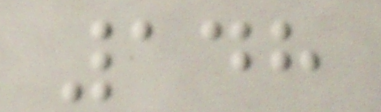148
